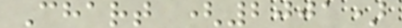Chart (2001)
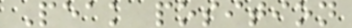Peak position
